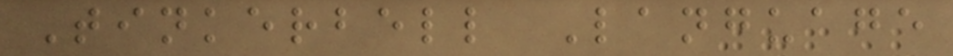Tinkerbell Language
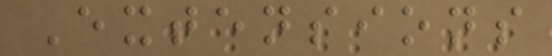Extensions
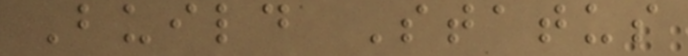Build Status
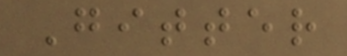Gitter
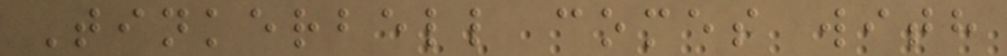Tinkerbell comes with
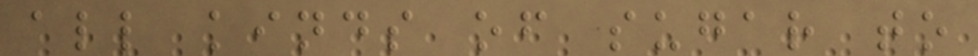all kinds of sugar to
